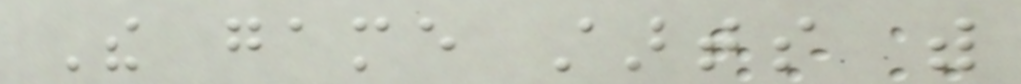The game starts with
